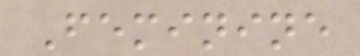Feminine
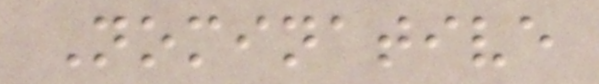Nominative
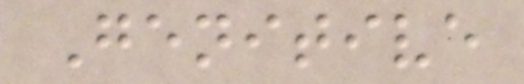Genitive
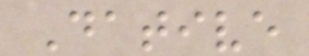Dative
